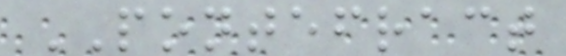PONTEFRACT
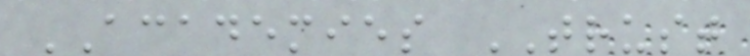ACADEMIES TRUST
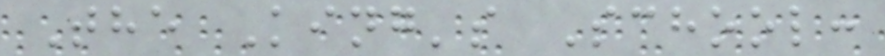The King's School:
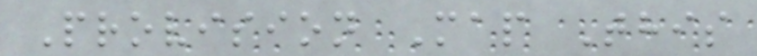Provision Map This
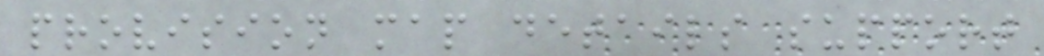provision map details support
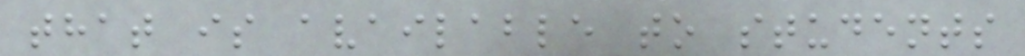that is available to students
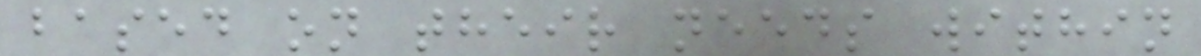based on their needs within
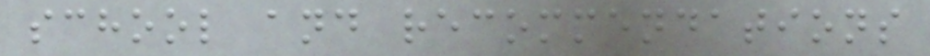school and recommendations
